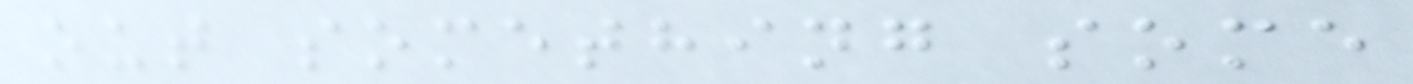out something some
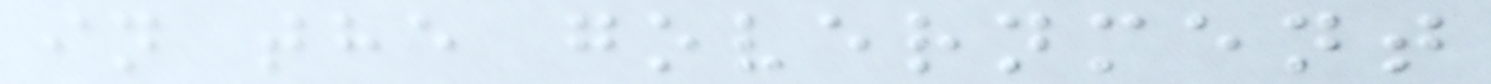in the government
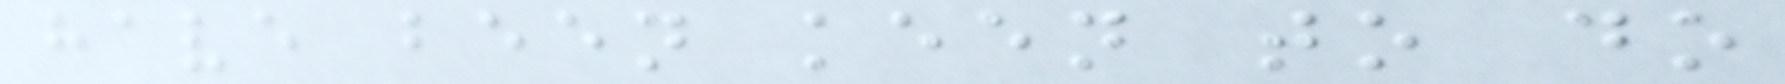have been keen to do
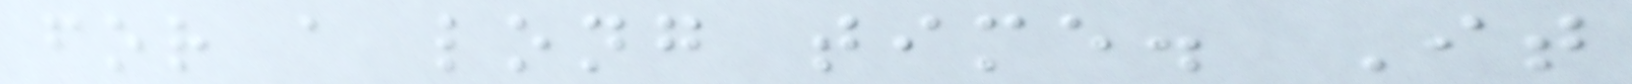for a long time. It
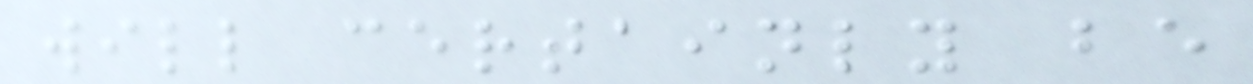will certainly be
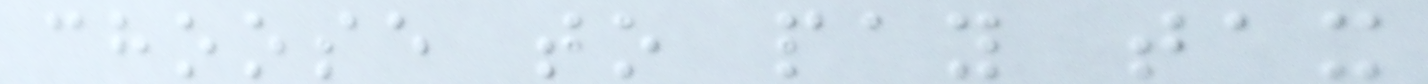choose to pay tax
